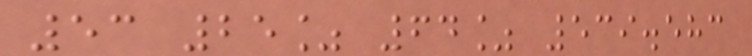53 25% 64% 539.583
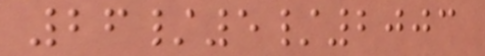26/5/2003
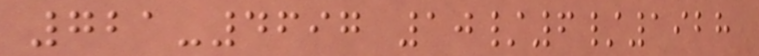721-4697 10/6/1928
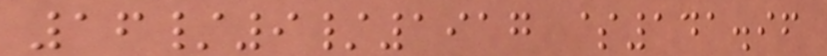16/9/1917 $141.96
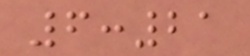6:21
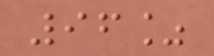96%
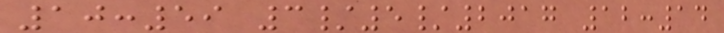10:59 3/5/2017 12:14
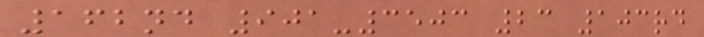162nd 901-3503 23 103rd
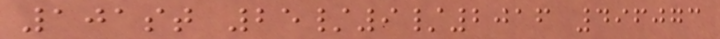101st 25/9/2016 496073
